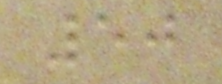50
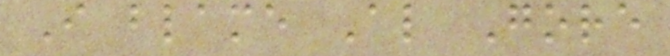I blame Al Gore
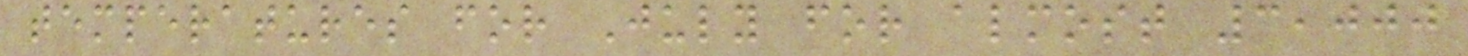temperatures for July for almost 3,000
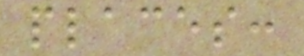places:
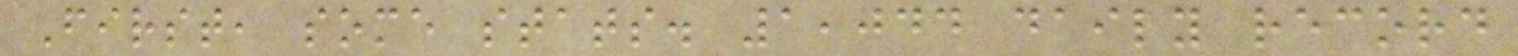First, some stats. 1,044 daily record
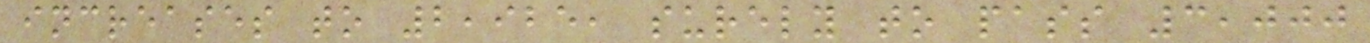increases to 2,925, surely to pass 3,000
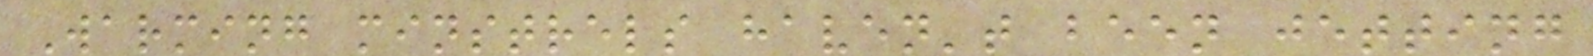Warming minstrels haven't been jetting
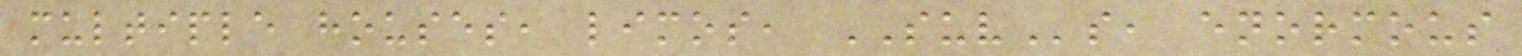multiple houses, limos, SUVs, enormous
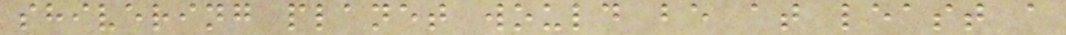shivering planet would be at least a
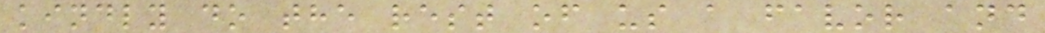kindly do the rest of us a favor and
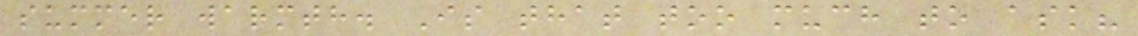summer warmth. Is that too much to ask?
